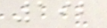192
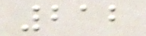212
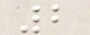2
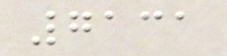7131
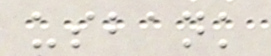usbank
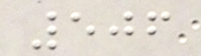506
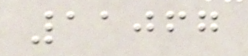11067
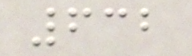632
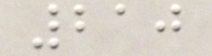210
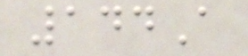144A
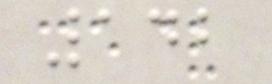142
